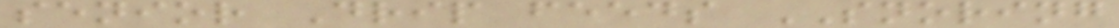senior Drip feeds SNORING
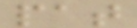pat
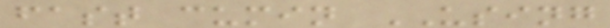fast cumin USING
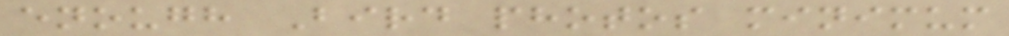enough Bird photos minimum
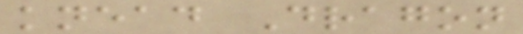knead Dragon
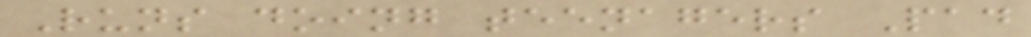Runs doing teenagers Pad
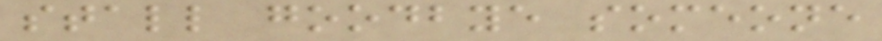stall goodbye someone
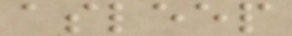asleep
